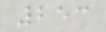253
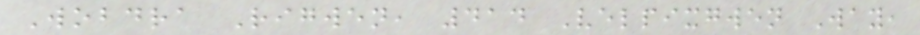Wobdra Rigwen, 414 Velpixgwen Way,
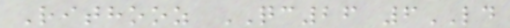Rithooz QC26 6LD
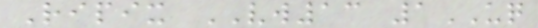Ripix VW13 1UQ
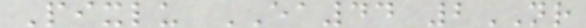Pixlu EA44 2NR
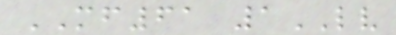MF61 1LV
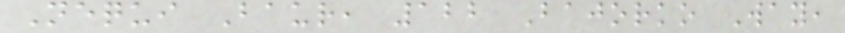Nequi Baur, 122 Bajorko Way,
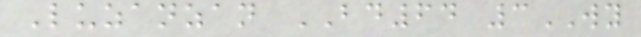Luzanzan BD64 3WY
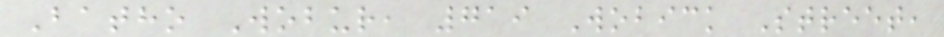Batho Wobur, 719 Wobick Street,
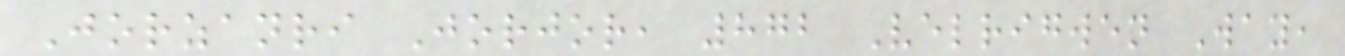Jorzanri Jorjor, 872 Velrigwen Way,
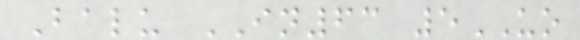Balu IN63 5UO
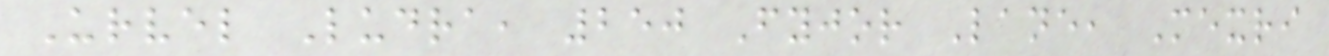Urvel Ludra, 250 Fyjor Lane, Mexri
